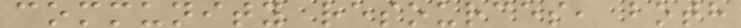community resources, both
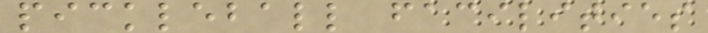pickleball facilities
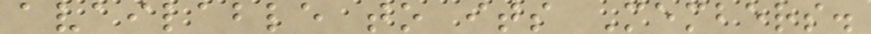available to its Members.
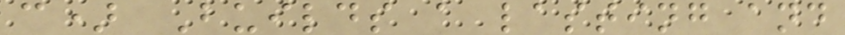c) Builds a lasting and
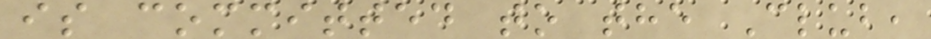is committed to the Club,
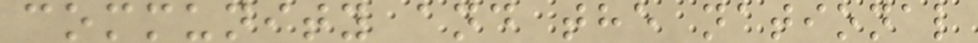community and the national
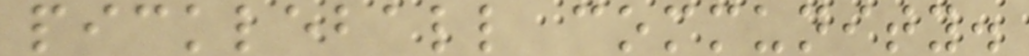pickleball community.
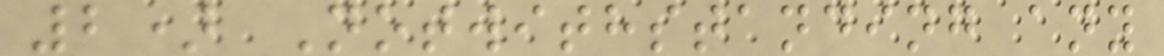2) Notwithstanding any
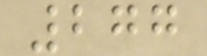277
